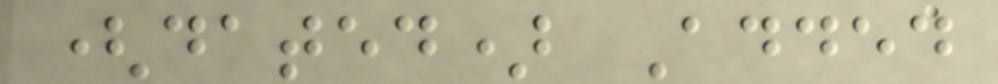(dated) Added
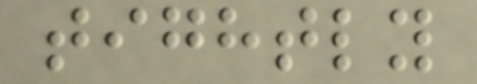tightly
